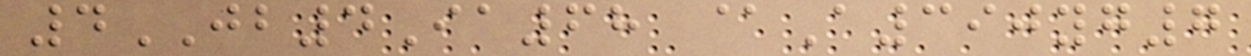4JB4Ia68 @A390yg7
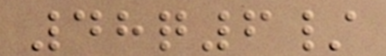48q6/
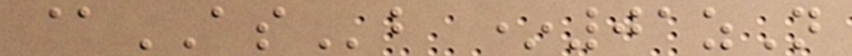@ASb *01zN
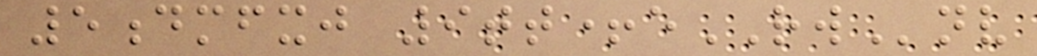5dmfxj 9tt+eRWnv
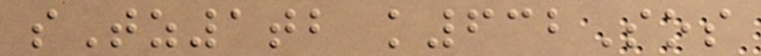sTz1tb k632Sos
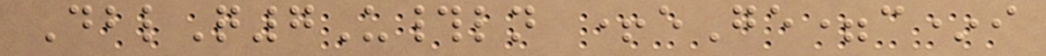DblQ7U#ln +eGe=c*i
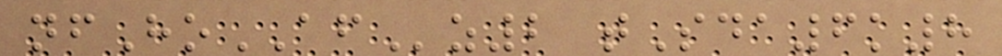nfHoAFz2 tSda6k8
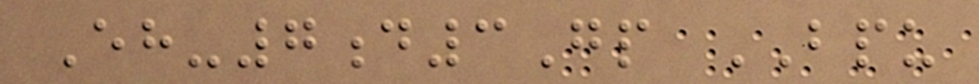Eh-7d3Gp BPU
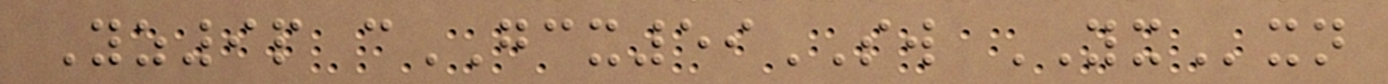Yz9p cGCX59SW YXxn
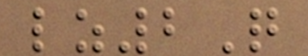lz2Q
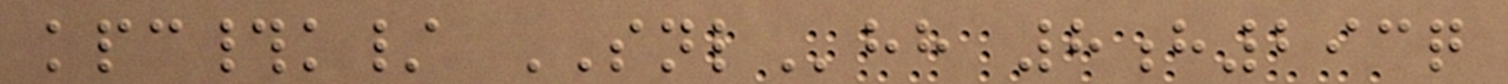kpc#k/ SNLhh 8h293q
